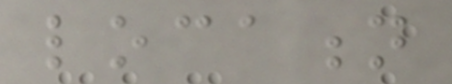location
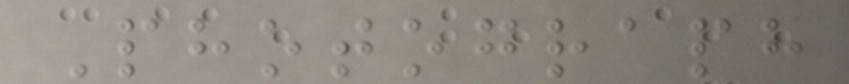Photograph
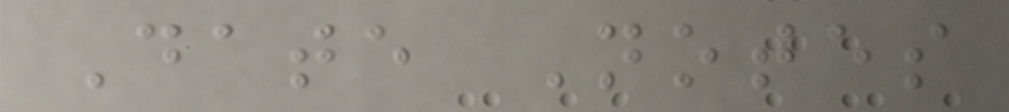Date Notes
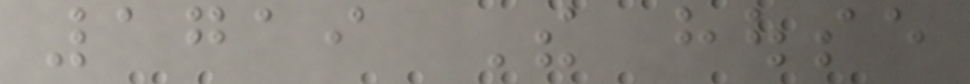1719 The house
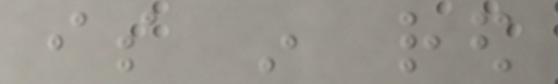is in red
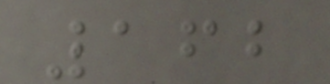162
